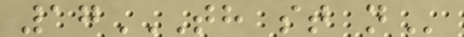17TH ST N
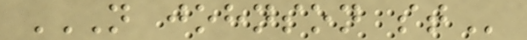N JOHNSON ST
